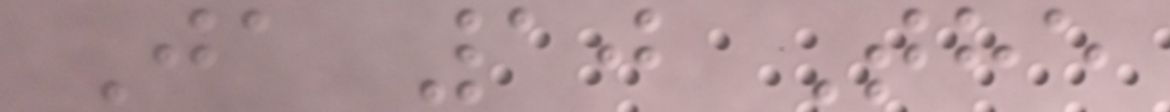Ja 10 The
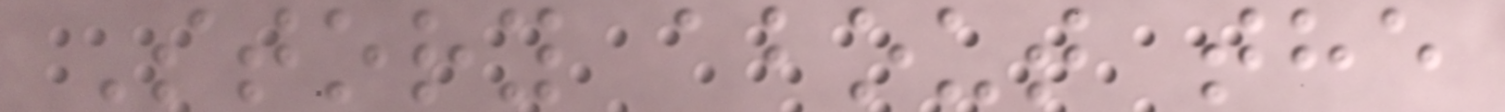Story about the
